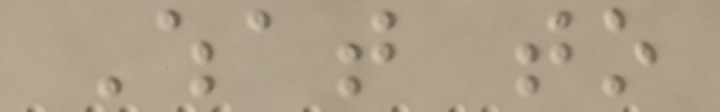What to
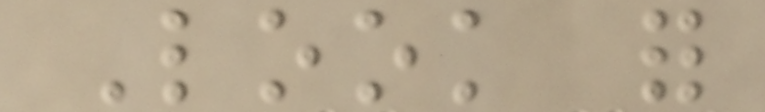Look for
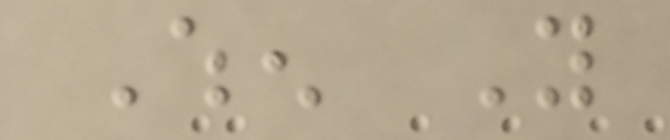When You
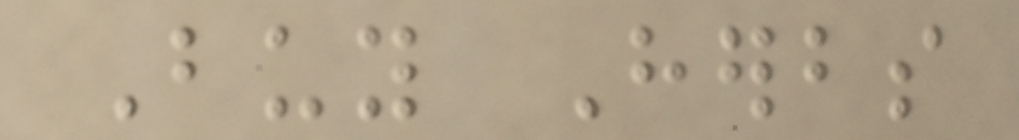Buy Herbs
